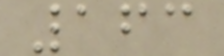163
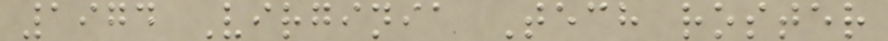1974 Virginia Tech roster
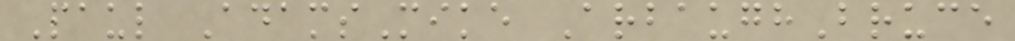Paul AdamsMike ArbaughBruce
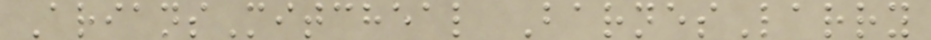AriansMitcheal BarnesLarry
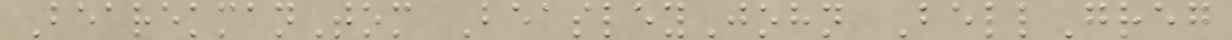BearekmanTom BeasleyJohn BellGreg
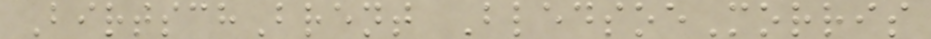BirtschBrent BledsoeMorris
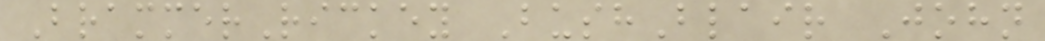BrammerRickey BushBlair John
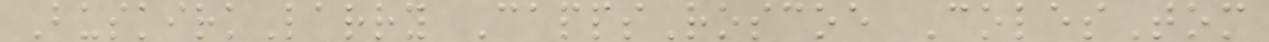BuskirkLarry CappsRoscoe ColesTom
